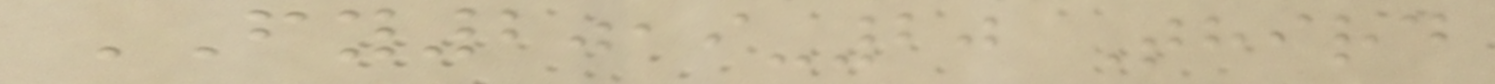FY2019-20 Third
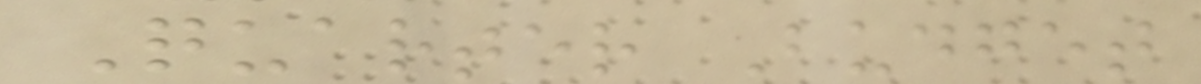Quarter Budget
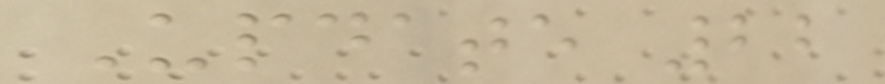Update 22
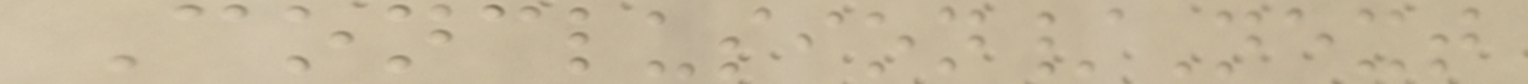Conclusion/Next
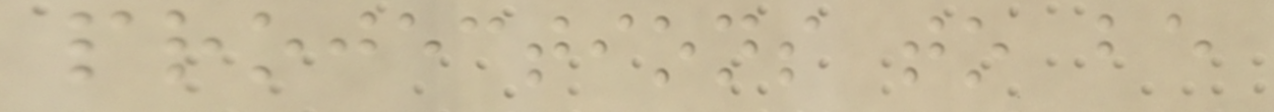projections to be
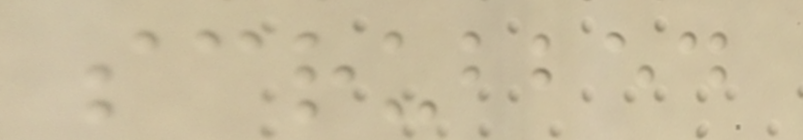scrubbed
